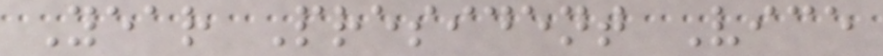Year President Vice
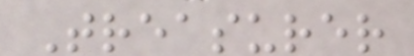Treasurer
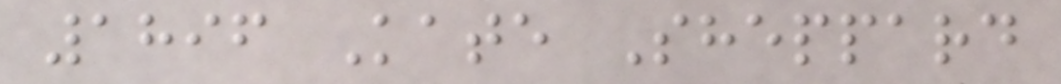1896 Kate Sheppard
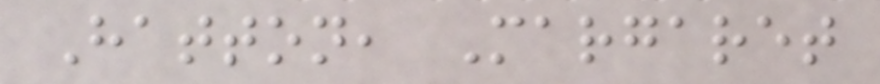Hatton, Margaret
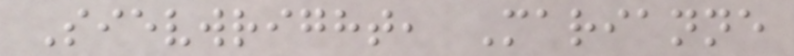Sievwright, Marianne
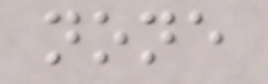none
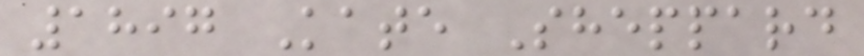1897 Kate Sheppard
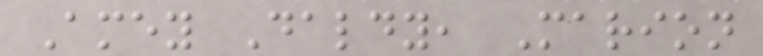Amey Daldy, Marion
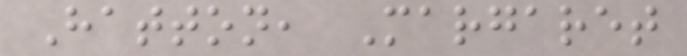Hatton, Margaret
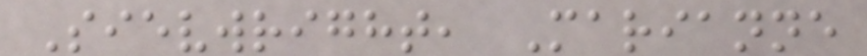Sievwright, Marianne
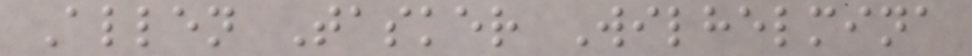Allen Tasker Wilhelmina
